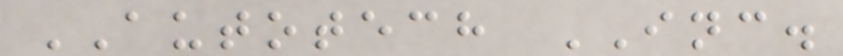AUTOTECH INC.
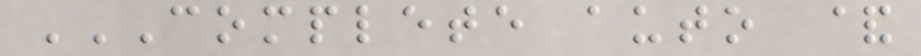COMPLETE AUTO &
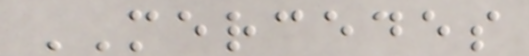MERCEDES
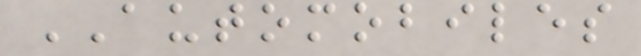AUTOMOBILES
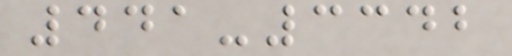441-3342
